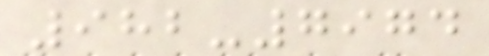982-7974
